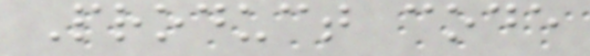Product code
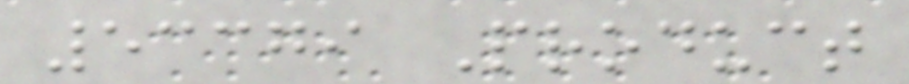53379 Product
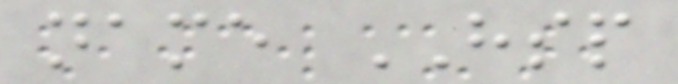name HSP
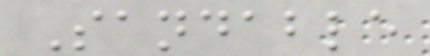Sandable
